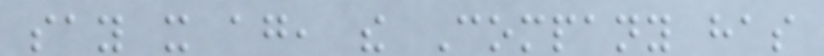say it again, the Company has
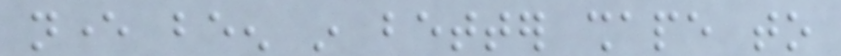never been in better shape to
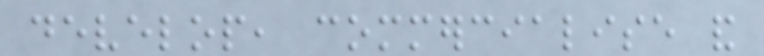develop, commercialise and
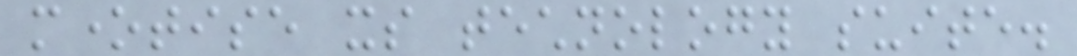monetise its technology suite.
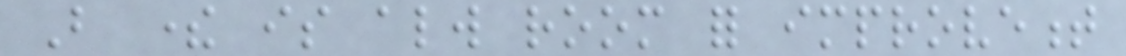But there is always room for improvement
